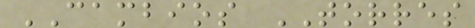CAMBIOS TORRES
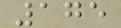175
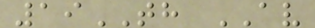19TH AV
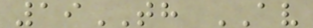19TH AV
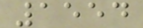1554
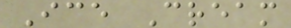Ice Cream
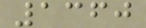1360
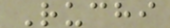Ruchi
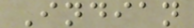Indian
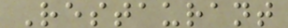Restaurant
